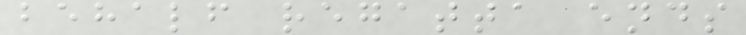behalf regatta ends
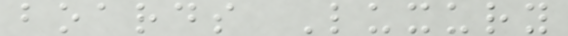boards Luxury
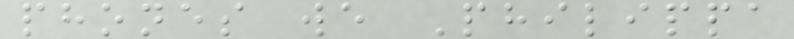phones we Philippa
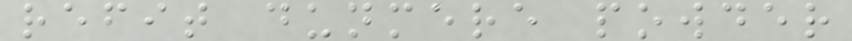refit dunmere powder
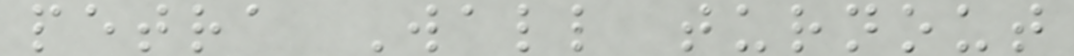petra Wall turnout
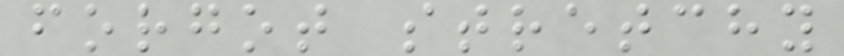forgot stretchy
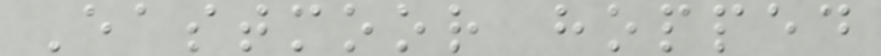Eastmoor hopped
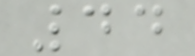44
